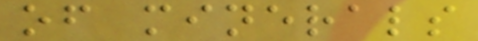of minerals
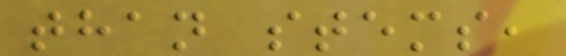than stems,
